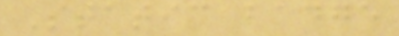Static badge
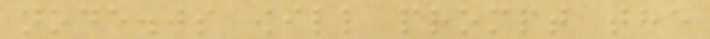node.js will prompt the
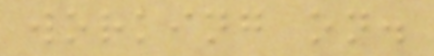working on.
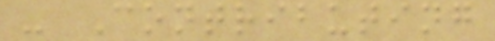- Contributing
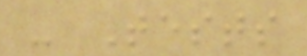- Tests
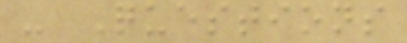- Questions
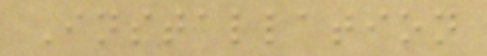Installation
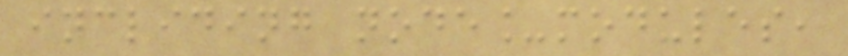incliding node_modules,
